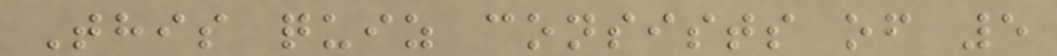This quiz consists of 5
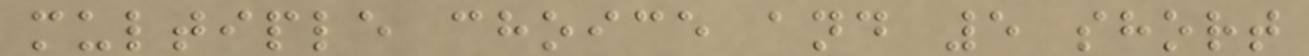multiple choice and 5 short
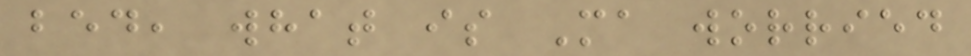bed, what is Ma worried
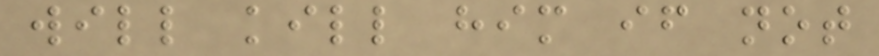will kill him if not
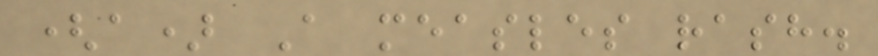(a) A measles rash.
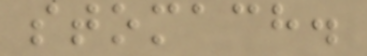stomach.
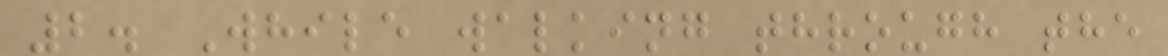2. While walking through the
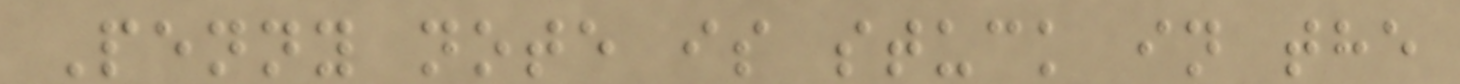Penny note is stuck in the
